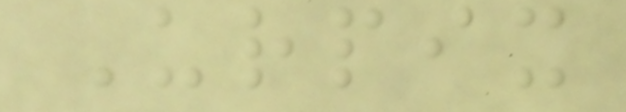Urpix
